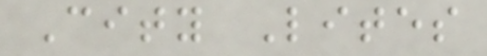City Lites
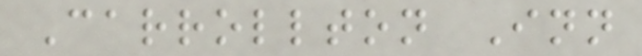Carrollton Inn
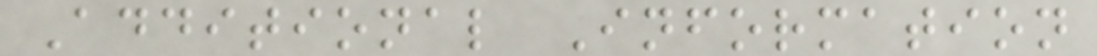Additional Information
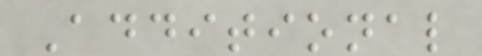Additional
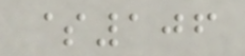$106
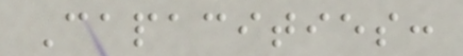Capacities:
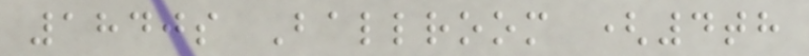1840s Ballroom (4th
